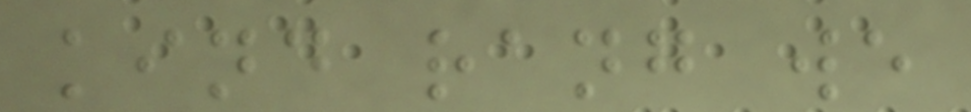kind rang we
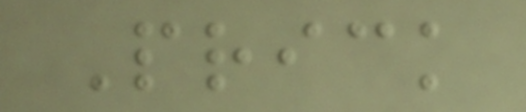Prick
